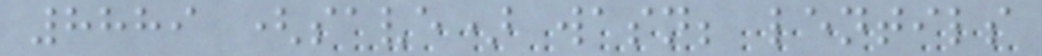8889 (save) wasn; lentils
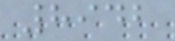8942
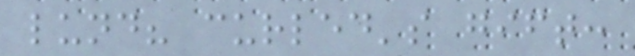lund? curled's gift:
